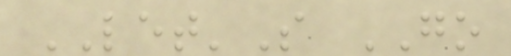LET'S GO
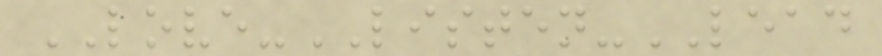LOVE-LISTEN-LEAD
